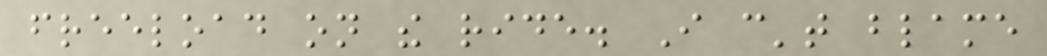freeload on the ride. I can't blame
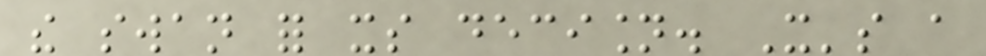the swan for its decision. It's a
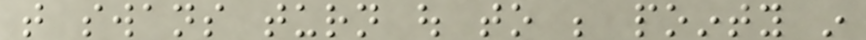that swans turn out to be pointy in
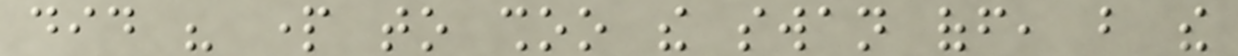did his part to shoo the swan off, but the
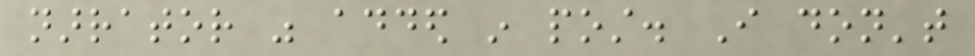narrator was added in post. I don't
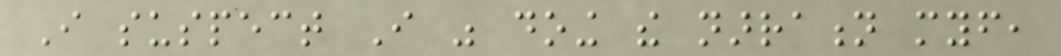I suspect I was doing the narration myself,
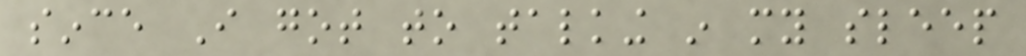since I got to talking in my sleep
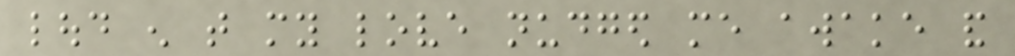loud enough that my love nudged me awake and
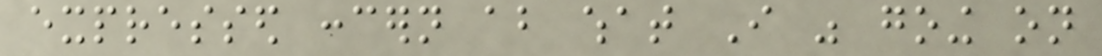expressed concern about what I was going on
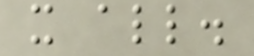it all.
